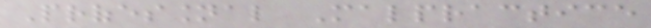Professional Malpractice
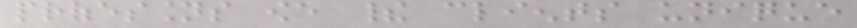professions owe their clients unique
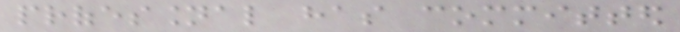professional has committed
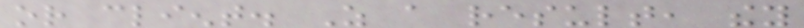or client. As a result, they
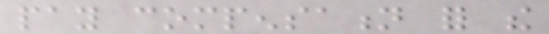pay compensation for the
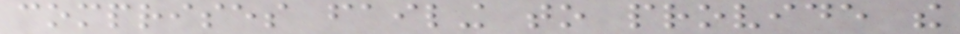comprises failing to provide the
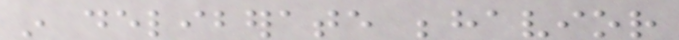in deliberate behavior
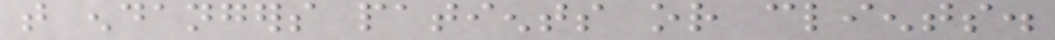that endangers patients or clients.
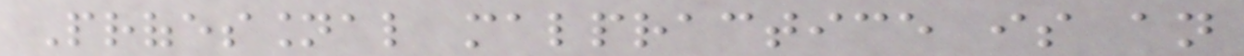Professional malpractice is an
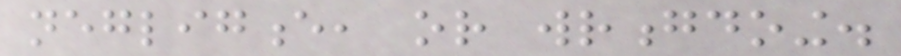negligence, or wrongdoing.
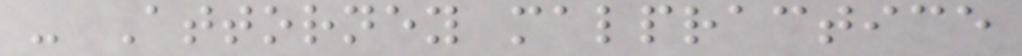- Attorney malpractice
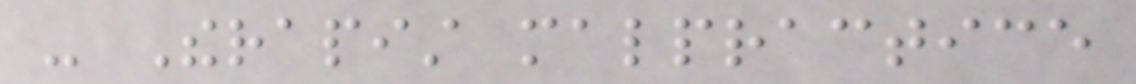- Therapist malpractice
